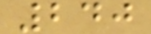240
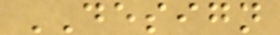DESIGN
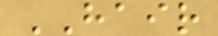HAIR
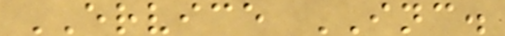ERVICE INC.
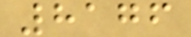8176
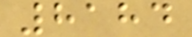8184
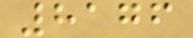8176
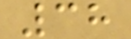38
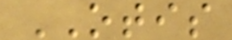OTIS
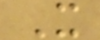X
